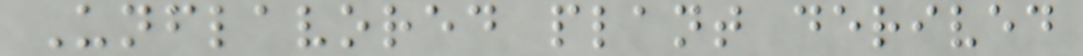Unflavored plant derived
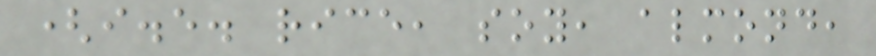(i.e. rice, soy, almond,
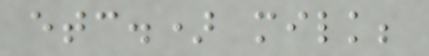etc.) milk;
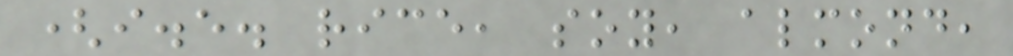(i.e. rice, soy, almond,
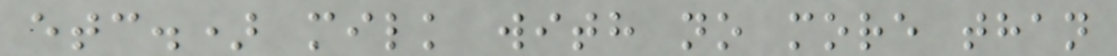etc.) milk with no more than
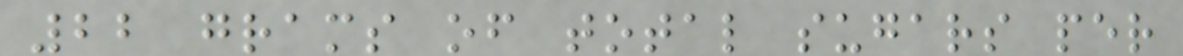22 grams of total sugars per
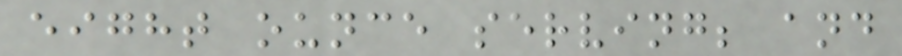eight ounce serving; and
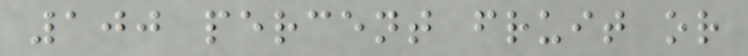100 percent fruit or
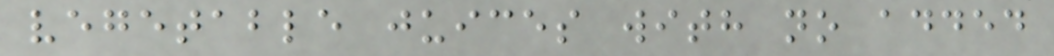vegetable juices with no added
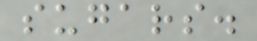sugars.
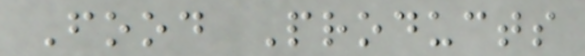Food Products
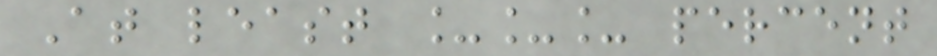At least ___ percent
